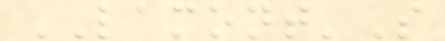LAMONT'S
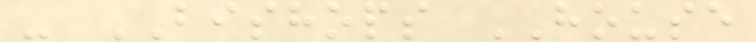- BISHOPS HOUSE
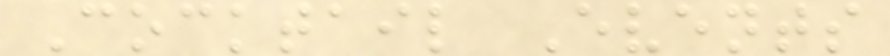Cocktail Events
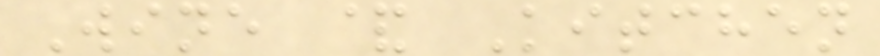Wine & Kitchen
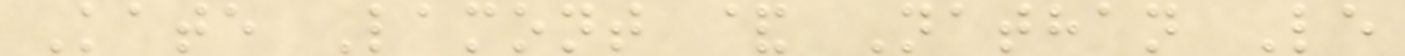Kate Lamont & Nathan Le
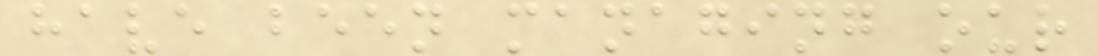have been managing our
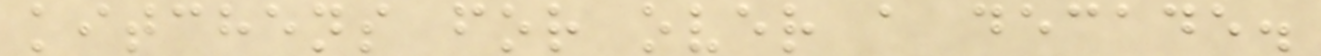kitchens for over a decade.
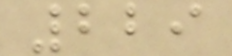229
